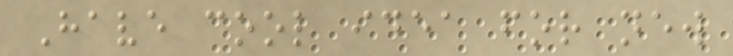Have cool idea for new
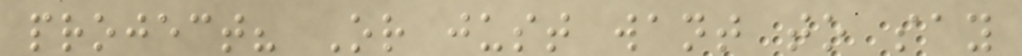project? Or just want to say
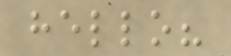hello?
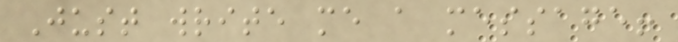Just write me a message!
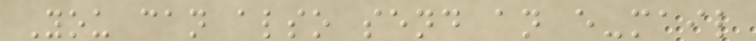You can also send an e-mail
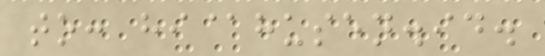to: hi@husen.id.
